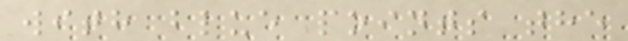with blue points the
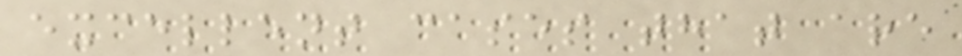excellent cases that are
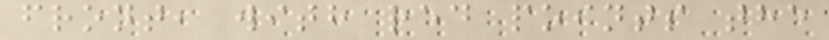front, with red points the
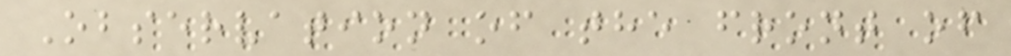Observation of the front of
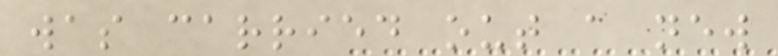was carried out a new
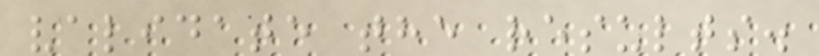validate the results.
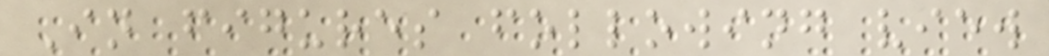In figures following view
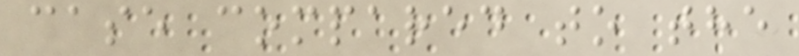case compared to the
